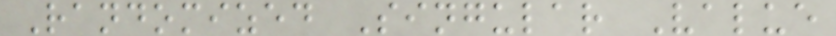Randomized Singular Value
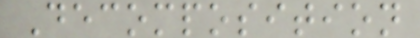Decomposition
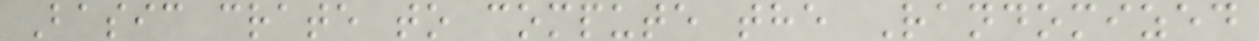Basic crate to compute the Randomized
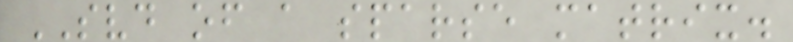SVD of a sparse matrix.
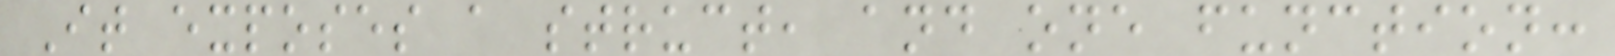It exposes a struct, and one function:
